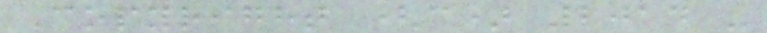Copyright (c) 2014 -
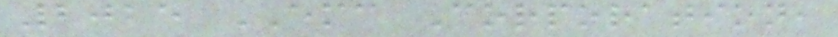2015 EMC Corporation,
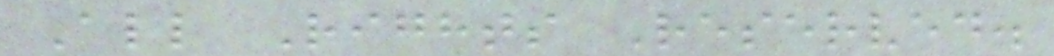All Rights Reserved.
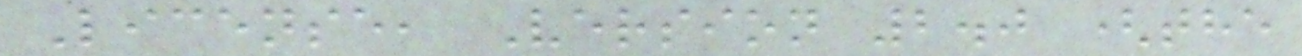License, Version 2.0 (the
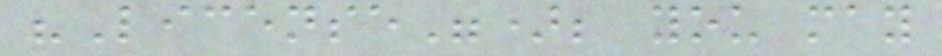"License"); you may
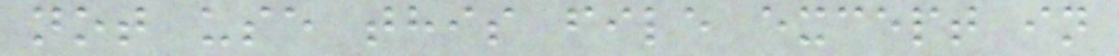not use this file except in
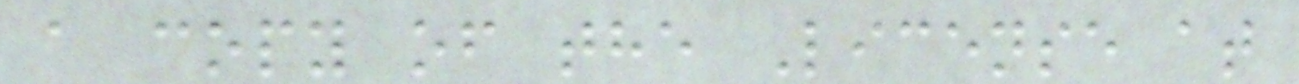a copy of the License at
